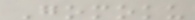Gomoku
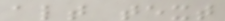alt text
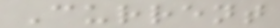Current
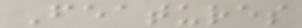Features
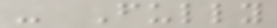- Fully
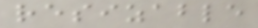resizable
